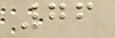76
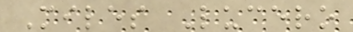Miles Lucero
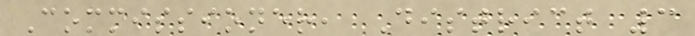Commissioner, District 3
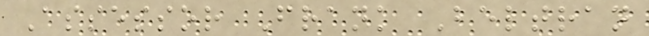Assessor Frank Beltran
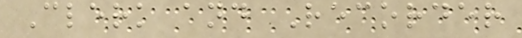Clerk and Recorder
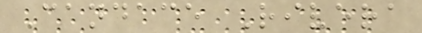Candace Rivera
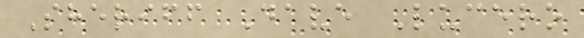Sheriff Dave Lucero
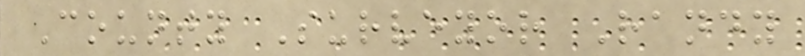County Surveyor Randy
